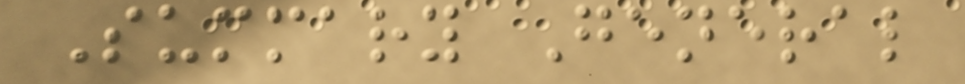Summary General
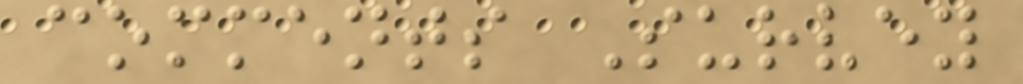comments Survey
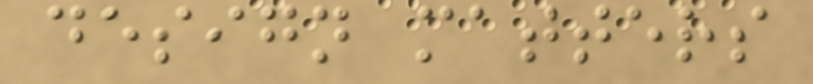design matters
